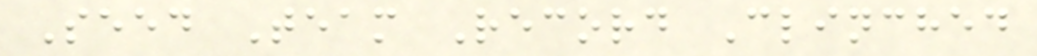Seed Team Record Clinched
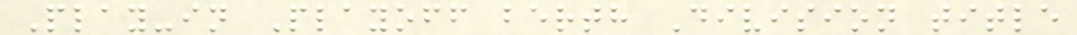Play-in Playoff berth Division title
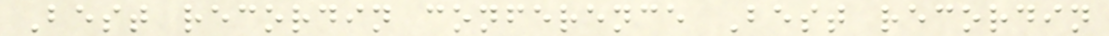Best recordin conference Best recordin
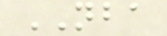NBA
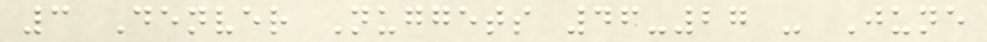3 Denver Nuggets 46-27 - June
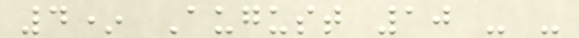4* August 10 - -
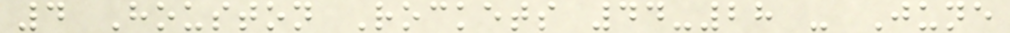4 Houston Rockets 44-28 - June
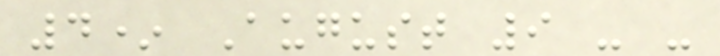4* August 9 - -
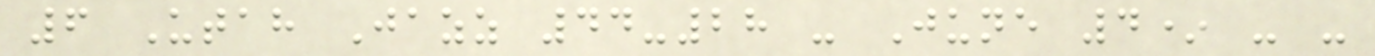6 Utah Jazz 44-28 - June 4* - -
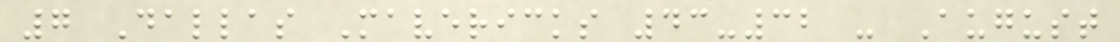7 Dallas Mavericks 43-32 - August
